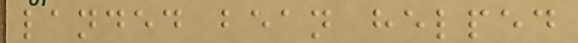landed bean helped
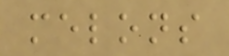melons
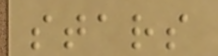stars
